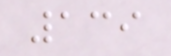139
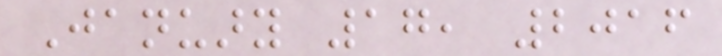January 17, 2016
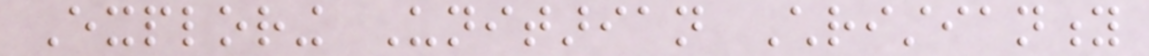Exploring Unitarian Christianity
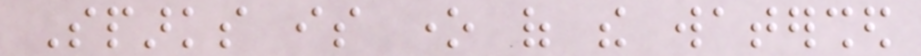Sparks is one of the watershed
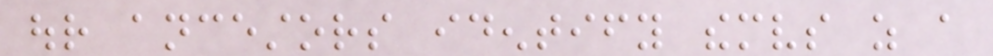our ancestors identify themselves as a
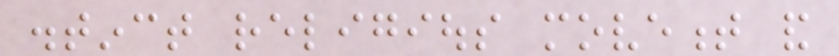distinct religious movement and
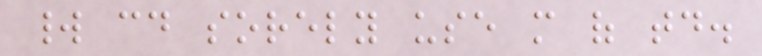world could sorely use more of today.
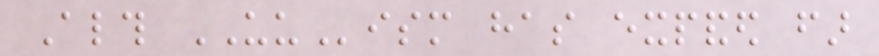Although UUism has expanded far
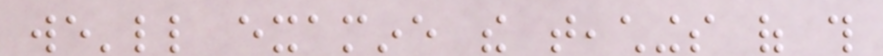we'll examine the teachings of this
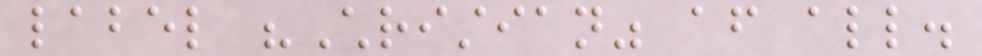label "Christian" after all.
